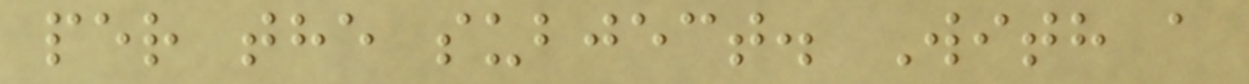per the subject. With a
